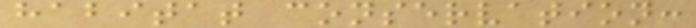habitat conservation:
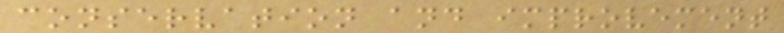conservation and improvement
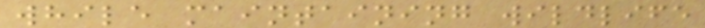while maintaining wildlife
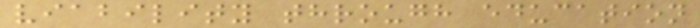viability through education
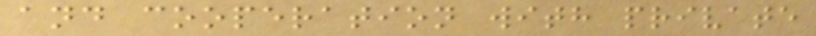and cooperation with private
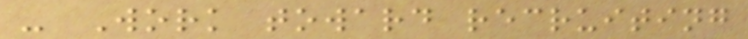- Work toward recruiting
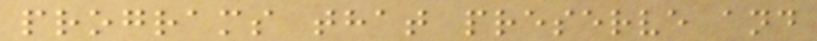programs that preserve and
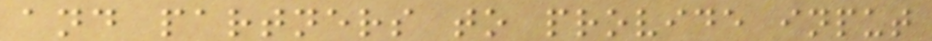and partners to provide input
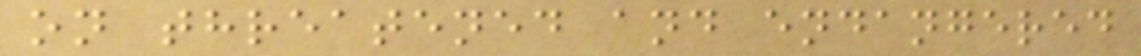on threatened and endangered
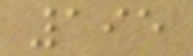195
